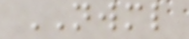NWML
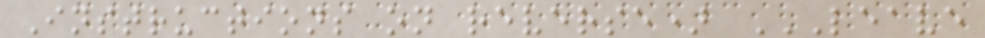Instructions on reverse) LEAVE
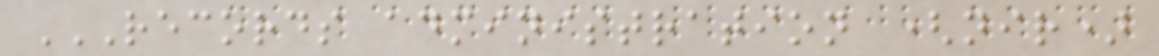RECORDS ADMINISTRATION (NIR)
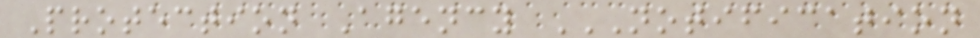Protection Agency NOTIFICATION
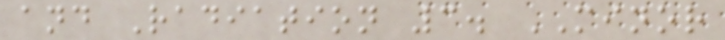and Radiation 3. MINOR
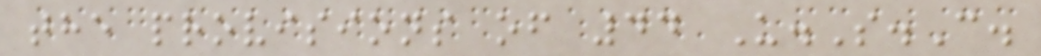the provisions of 44 U.S.C.
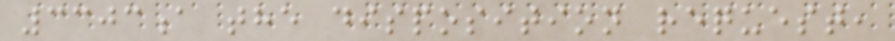3303a the disposition request,
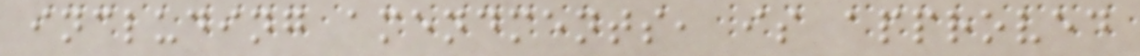including amendments, is approved
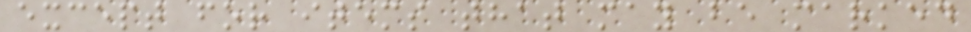except for items that may be marked
